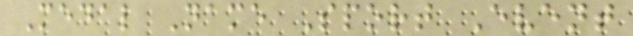Medal Name Sport Event
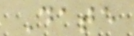Date
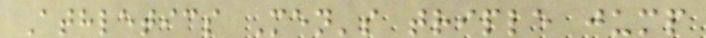Athletics Men's triple jump
